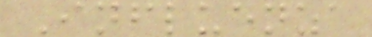Influenza
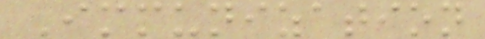Immunization
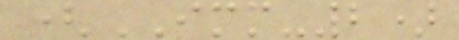(IMM-2)
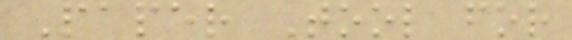Paper Tool for
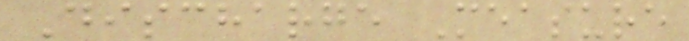Discharge Measure
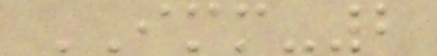IMM-2
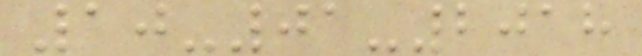10-01-2018
